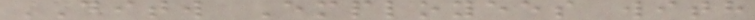DITW Employees with
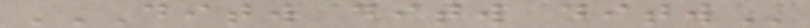DITW DITW DITW
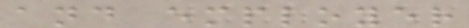and employer
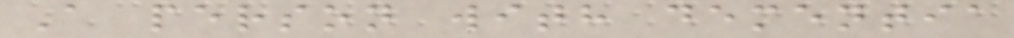A person with dementia
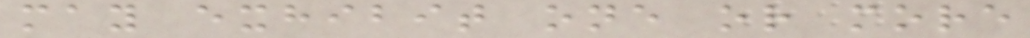may exhibit one or more
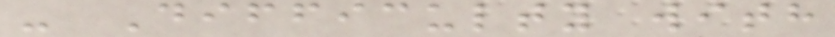- Difficulty with
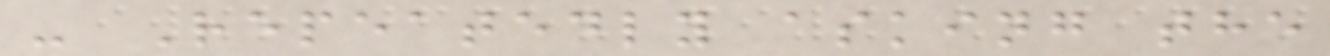- Repeatedly asking the
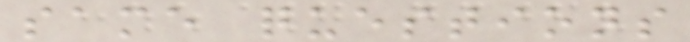same questions
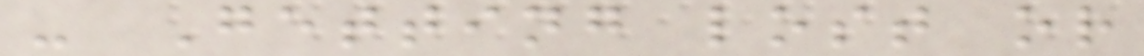- Getting lost or
